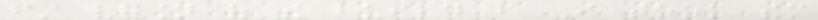first version of the build but I took them
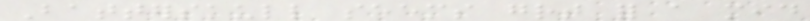Batterskull seems great for a mid
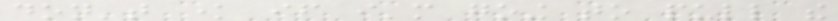don't know if i'm going to pull the
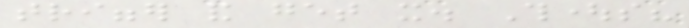trigger and get it. Thoughts?
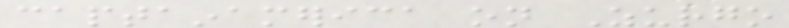captainamerica on Zurgo
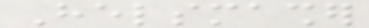Helsmasher
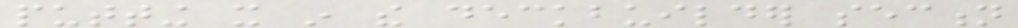putting it in the deckbuilder section
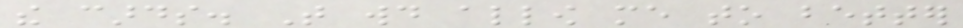the cards. That would allow me to better
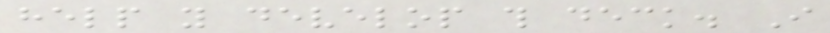help you develop this deck. I
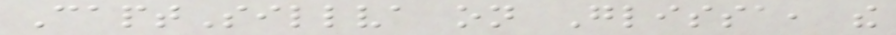CaptSillva on Glissa, the
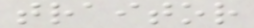traitor
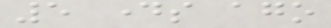5 days ago
